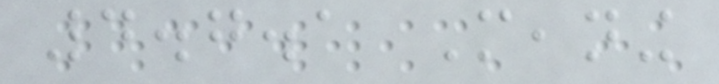4.7.1 Meaning
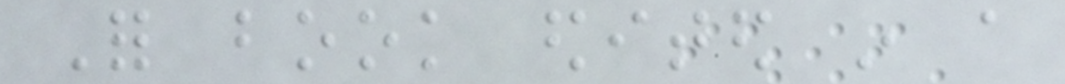For book edited in a
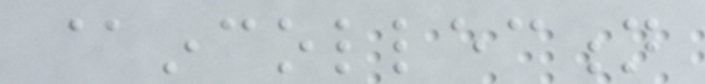@incollection
